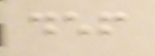def
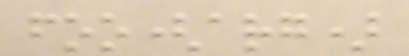foo(arg)
